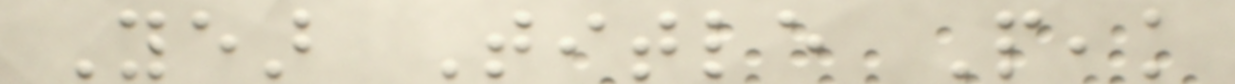Year Title Peak
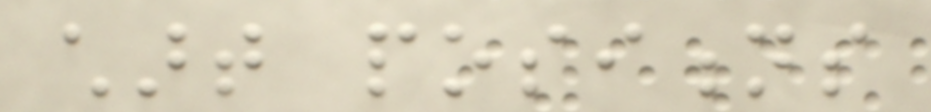chart positions
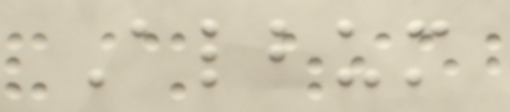Album
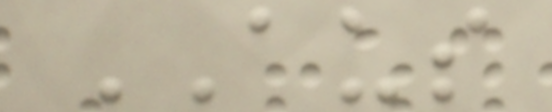AUS
